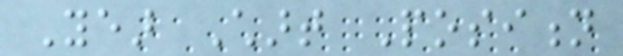Year Chart Position
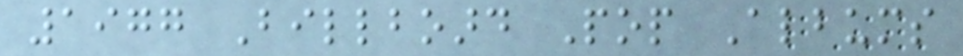1977 Billboard Pop Albums
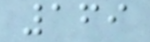169
